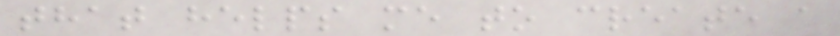that helps me to create a
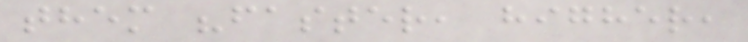them "faster, higher,
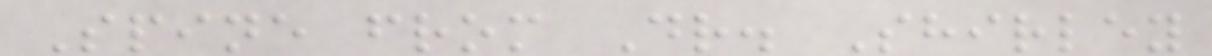Spine from Dr. Shirley
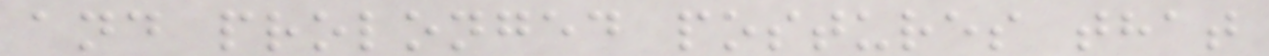and prolonged postures that
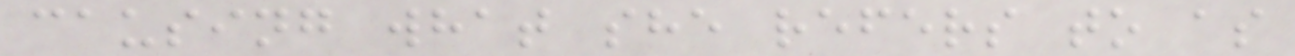causing what she refers to as
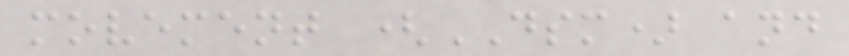movement (DSM) and
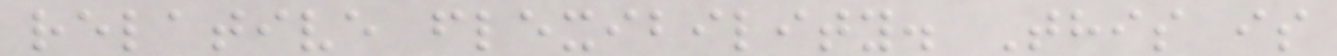relative flexibility. This is
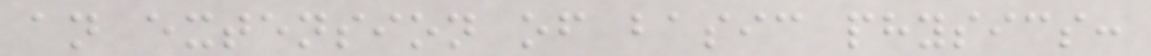an extension of basic physics:
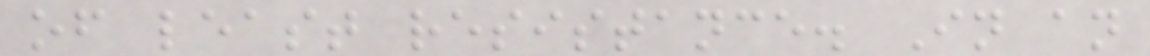of least resistance. In an
